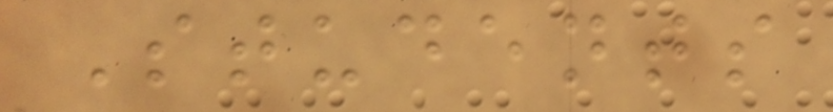Students
